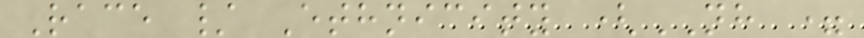Race / Ethnicity (NH =
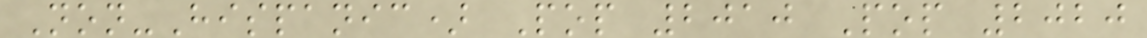Non-Hispanic) Pop 2010 Pop 2020
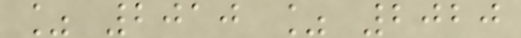% 2010 % 2020
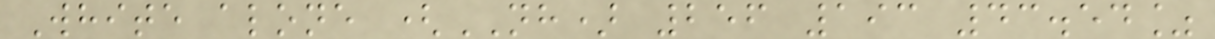White alone (NH) 256 193 43.54%
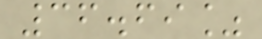36.69%
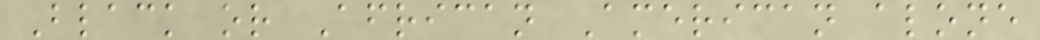Black or African American alone
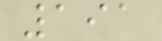191
